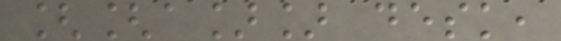[[a]] desk,
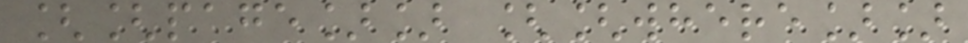[[page]] [[where]]
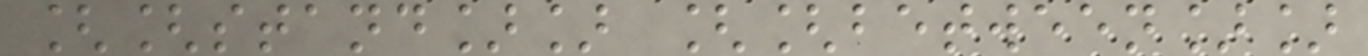[[stand]] [[between]]
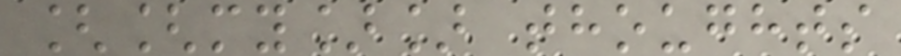[[my]] thoughts
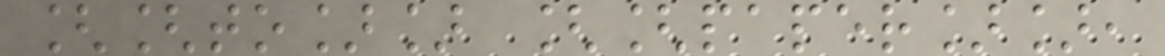[[to]] [[paper]],
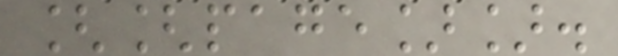[[page]].
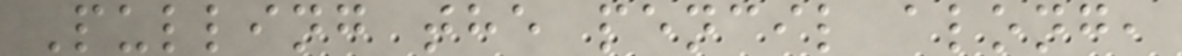Pulling the pencil along,
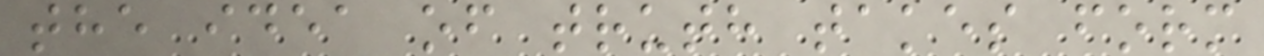the idea of truth takes form
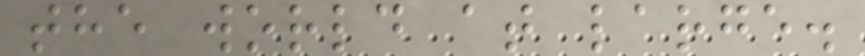the world at large.
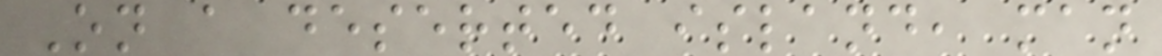On a deserted island, man
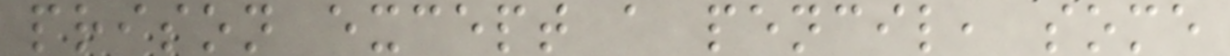prison except a pencil, some
